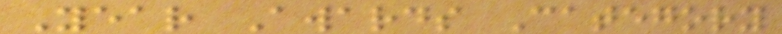Year Awards Category
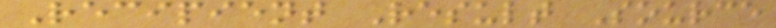Recipient Result Source
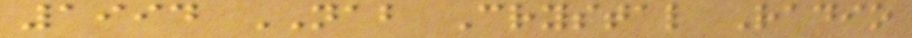1994 NAB Crystal Radio
